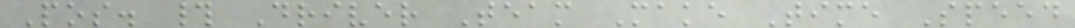Pos. # Driver Team Make Time Speed
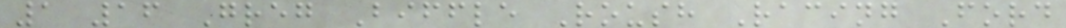1 16 Greg Biffle Roush Racing Ford
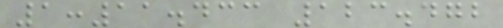1:11.433 123.472
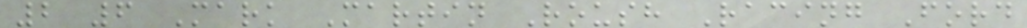2 6 Mark Martin Roush Racing Ford
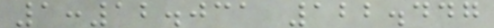1:12.031 122.447
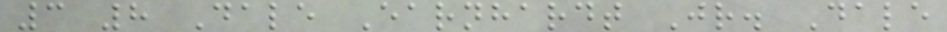3 8 Dale Earnhardt Jr. Dale
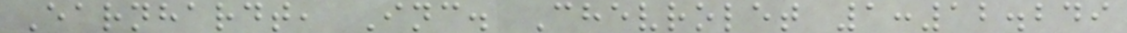Earnhardt, Inc. Chevrolet 1:12.249
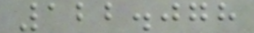122.078
